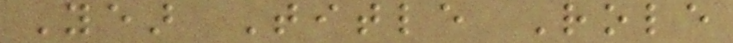Year Title Role
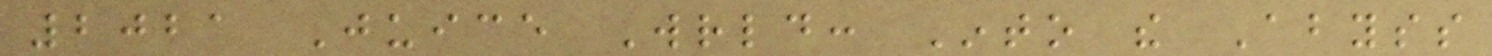2021 Juice Wrld: Into the Abyss
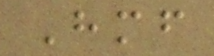Himself
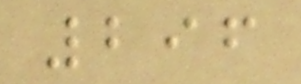296
